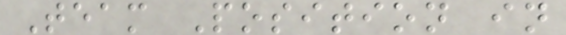Team Position in
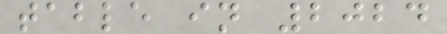table in 2024
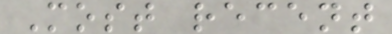Most recent
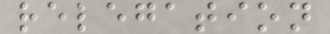relegation
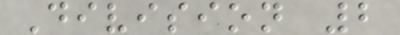Division 2
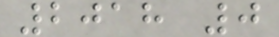2018 0
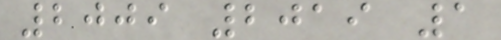2009 2019 1
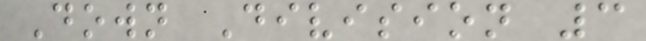Down Division 3
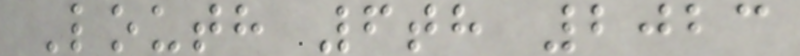Louth 6th 2023
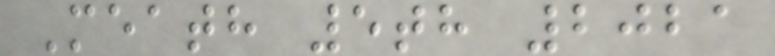Meath 5th 2021
